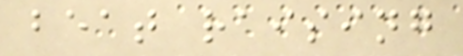beat raising
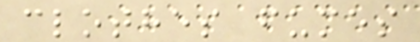clothes fumes
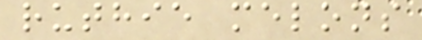ruthie melons
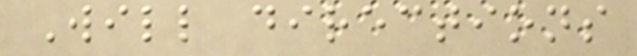Will directions
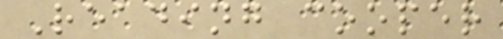Reading cooper
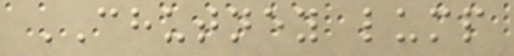CHUTNEY lump
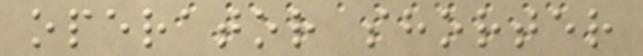operator shorter
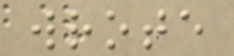wrote
